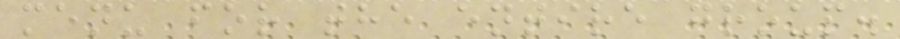menu for the entire group.
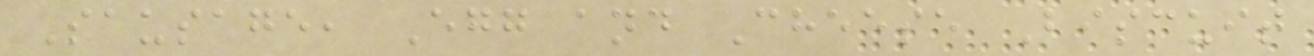Sausage, Egg and Cheese Biscuit
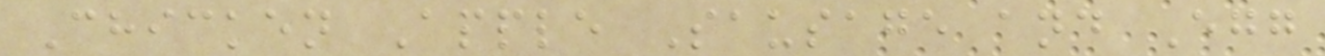Chicken Apple Sausage and Egg
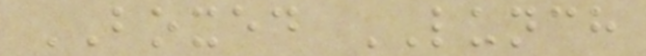BOXED LUNCH
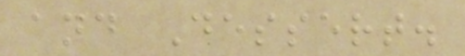and Dessert.
